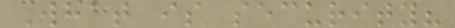What is security?
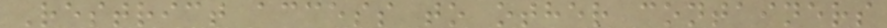Restrict access to other containers
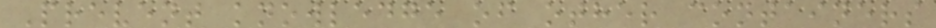Prevent knowledge of other containers
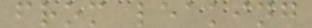from leaking
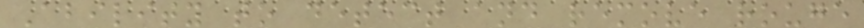Ability to detect and remove rouge
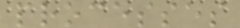processes
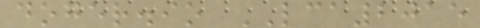doger.io LCA2015
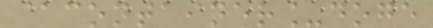@container_doge
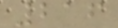216
